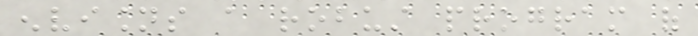envisions a robust program of
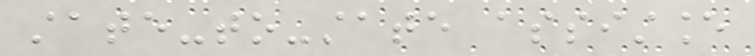state-to-state assistance
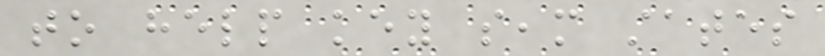to help key seam states
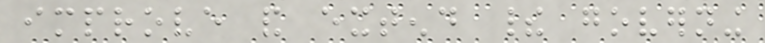improve and extend their governing
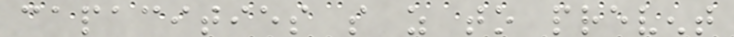capacities so as to prevent
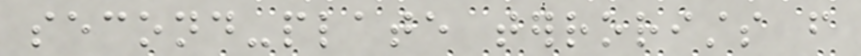second-plate terrorists from
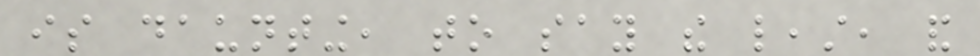is daunting, to say the least, and
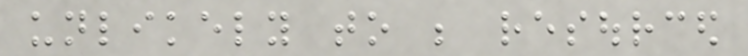unlikely to be resourced
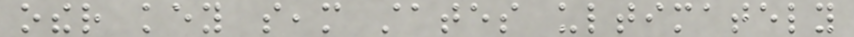other key seam states ultimately
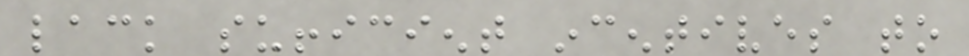lack sufficient incentives to
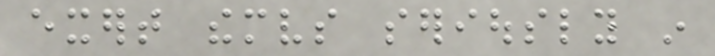exert themselves seriously in
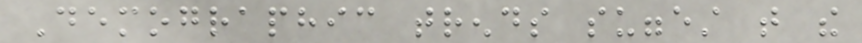Demographic trends suggest that the
